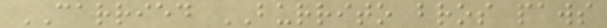CARRIED BURRITO bros paws
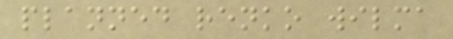planned renko wilma
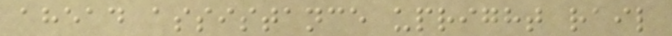ahead assistance upright rail
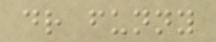dr funny
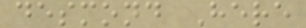desmond Here
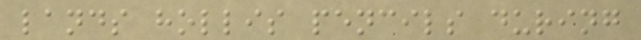lands hollis pencils during
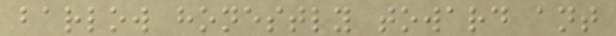barlow honestly toward ant
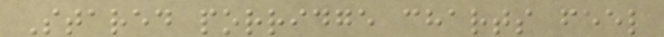Stared porridge charts feel
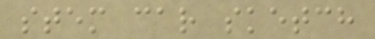stem car sketch
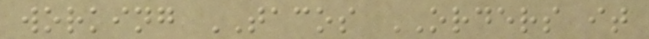working TACOS ORDERS it
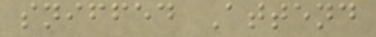sniffed Attend
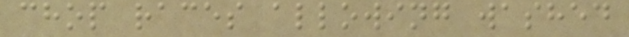chop races allowing washed
